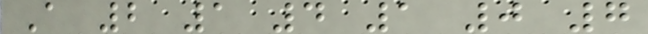A 2 1 4 1 0 7
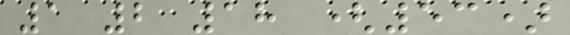1 2 18 (53)
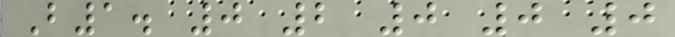B1. 0 2 0 0 0
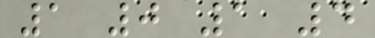1 0 1 4
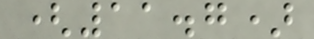(11.7)
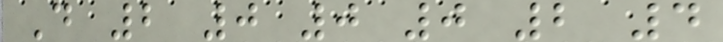D 2 0 0 0 2 4
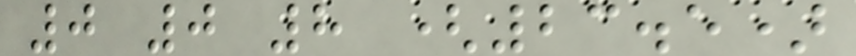0 0 8 (23.5)
